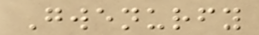Gwenurfy
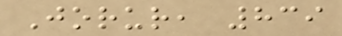Jorur, 839
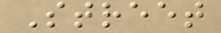Street
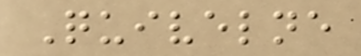Quivelne
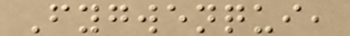Fygwenqui,
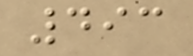493
